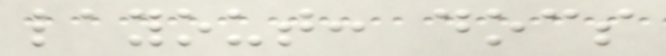layout: docs
